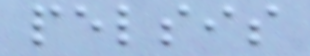pelsis
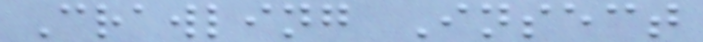Crawling Insect
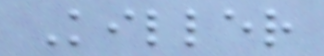Killer
